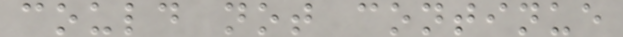could not continue
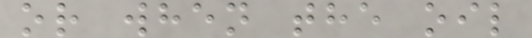or when the oil
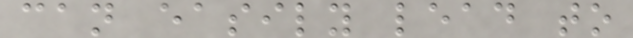can easily lead to
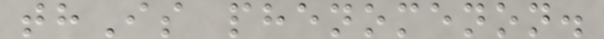thIs phenomenon.
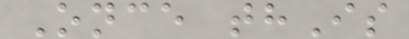Once thIs
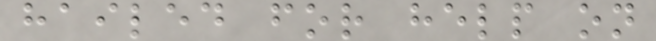hailed for help on
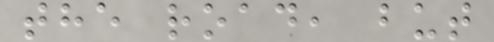the road, but
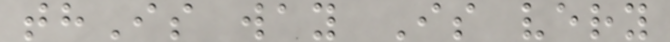thIs way Is very
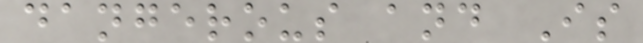dangerous and Is
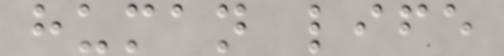human life
